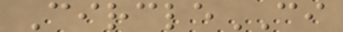CircleCI
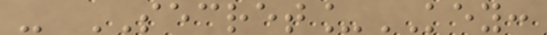- SECRET_KEY:
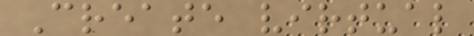Create virtual
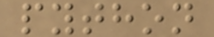python
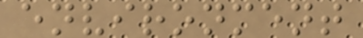environment
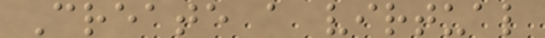Create a virtual
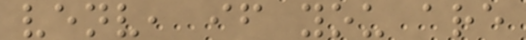venv, if you are
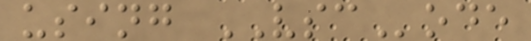using VSCode
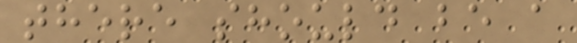there should be a
